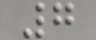7
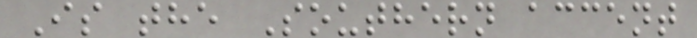Is the Southern accent
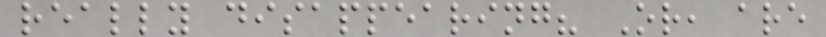really disappearing? Or, are
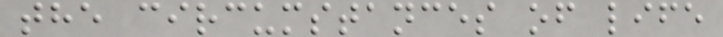the circumstances of life
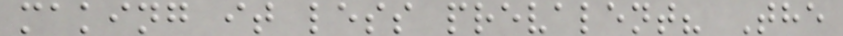making it less prevalent? The
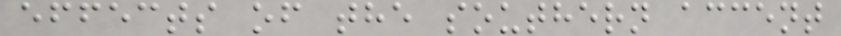effects of the southern accent
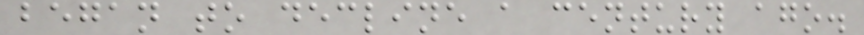began to decline a century ago.
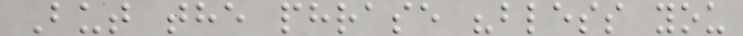But the phrase "bless you
